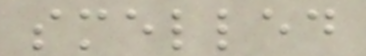smelled
